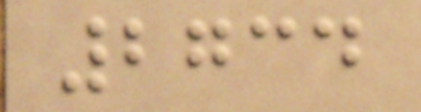2734
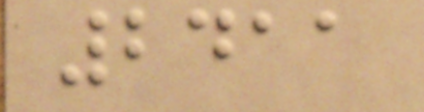2411
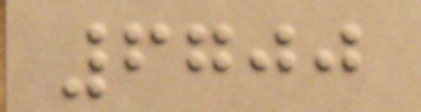6700
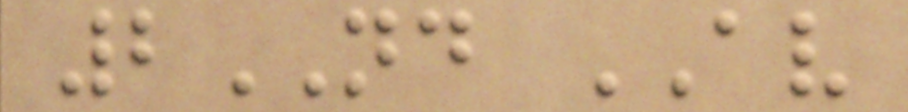2ND AV
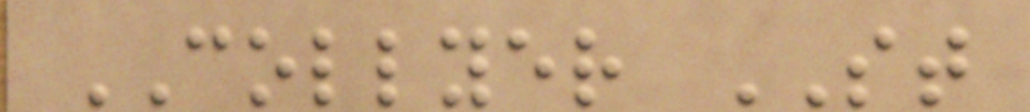COLLYER ST
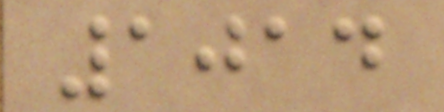1014
